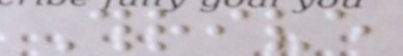Thrive
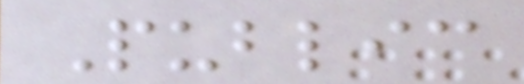Public
